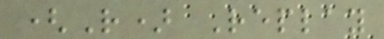(R) Replay
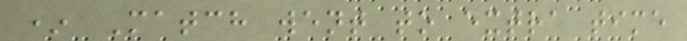* Match went to extra time
